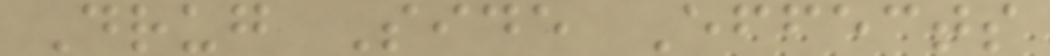Drug Side Effects
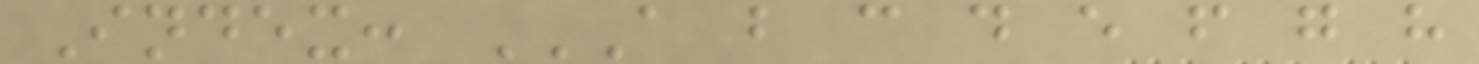Index: A B C D E F G H
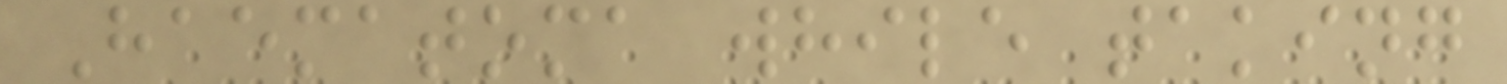Haematoma while taking
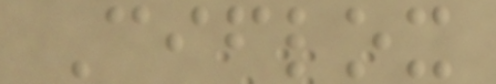Ciflox
